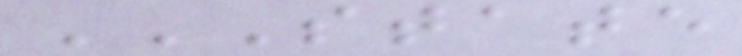STATE
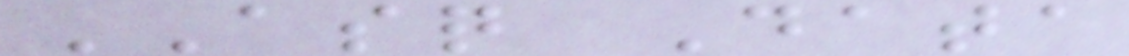ASQ Data
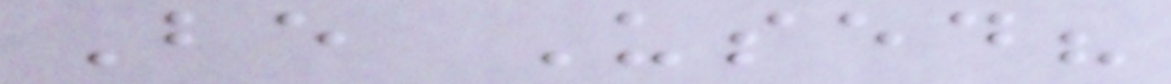Be Used?
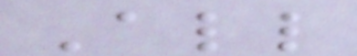All
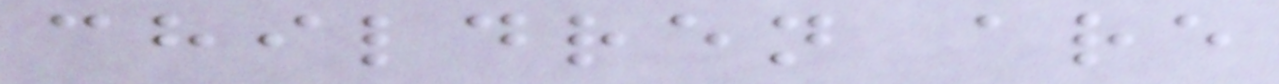children are
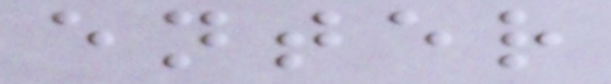enter
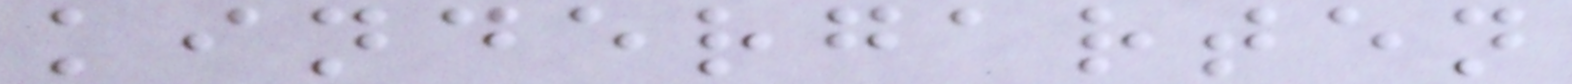kindergarten
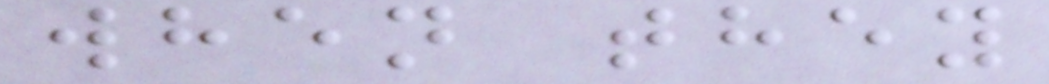when they
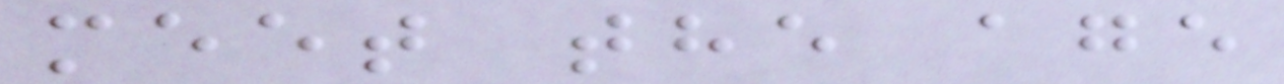meet the age
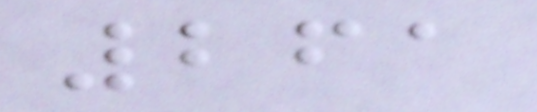261
